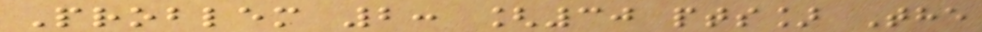Problem 2: [30 pts] The
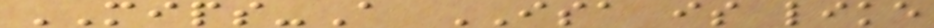MIPS-A ISA is like
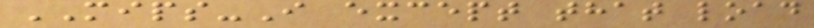MIPS-I except that load
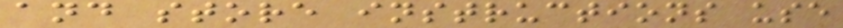and store instructions use
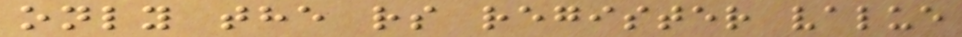only the rs register value
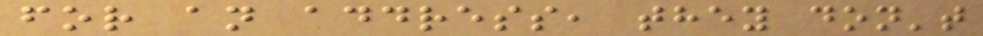for an address, they don't
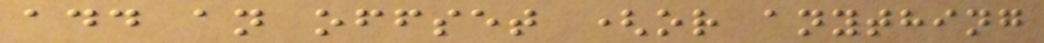add an offset (or anything
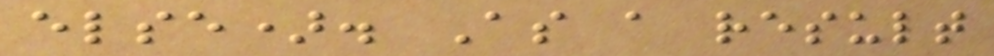else). As a result
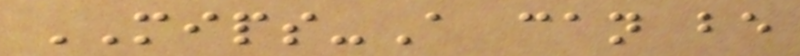MIPS-A can be
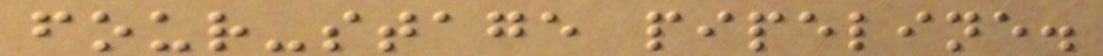four-stage pipeline.
